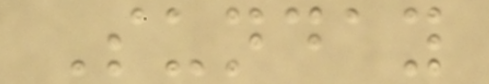Sunday
